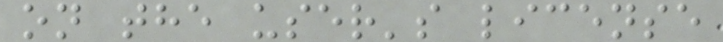on the user's license
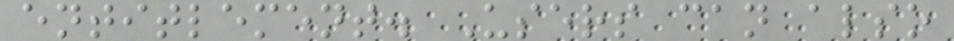entitlement. Users can also
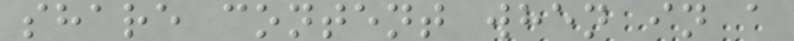share content when in a
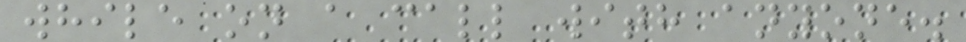while on a call with anyone.
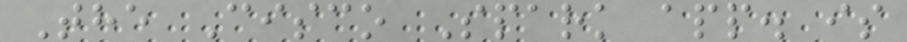The Cisco Spark app. is
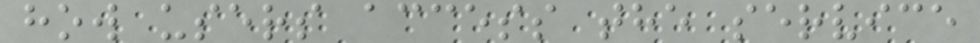how users access the service
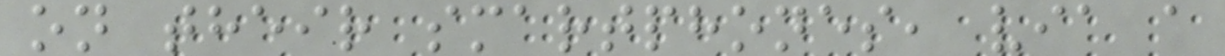on their smartphones, via a
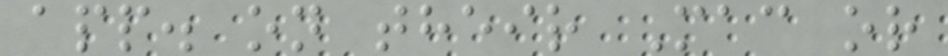app. on their Mac or
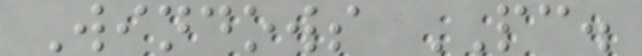Windows PC.
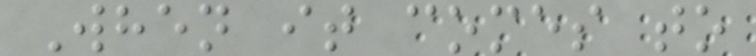When it comes to
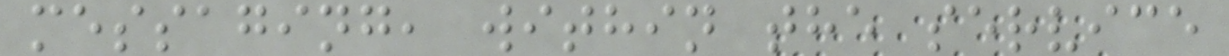messaging, within the service
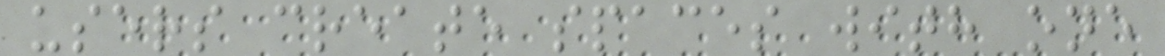users create spaces with one
